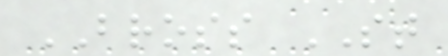BROSS ST
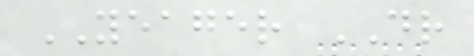YEAGER DR
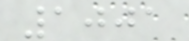1001
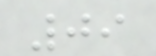09
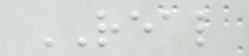REAL
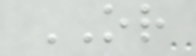OR
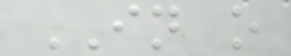IN o
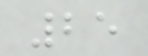25
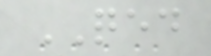QED
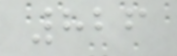826
